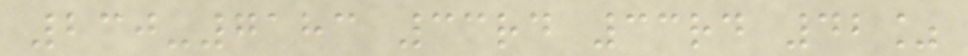230-7183 33rd 33rd 42%
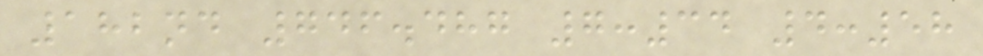182nd 746.487 7:34 4:58
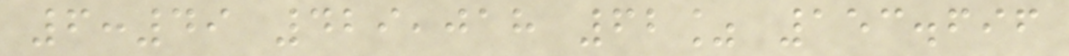6:49 429,018 62% 153.696
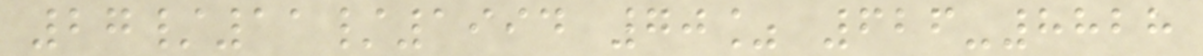27/11/1994 70% 626-8828
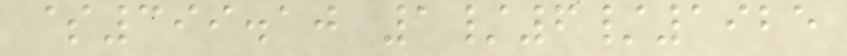$399.10 1/6/1925
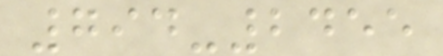794-2455
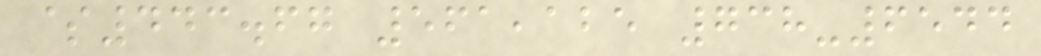$443.67 561,125 738-6544
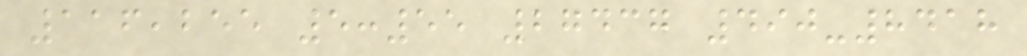116,255 5:55 27437 490-8418
